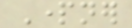Partner
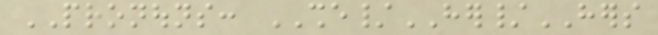PRONOUNS: SHE/HER/HERS
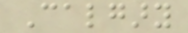Calgary
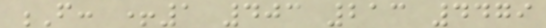F: +1 403 213 4479
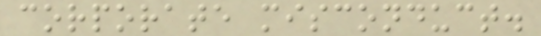corporate misconduct.
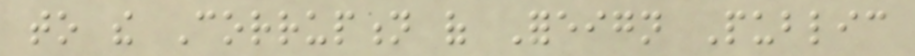to the Corruption of Foreign Public
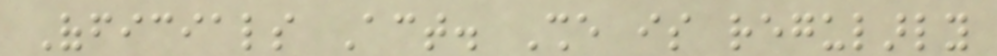Officials Act. She is regularly
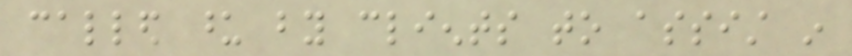called upon by clients to assist in
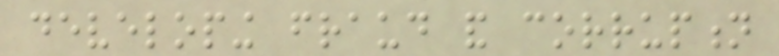developing fraud and corruption
